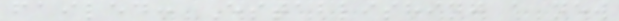failed: Establishing a new
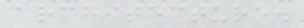architecture.
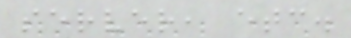server, etc.
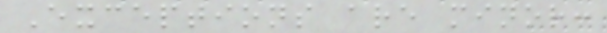Exceptions are minor:
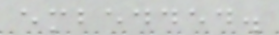embedded.
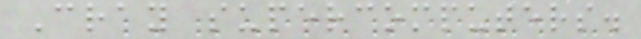Cray supercomputers.
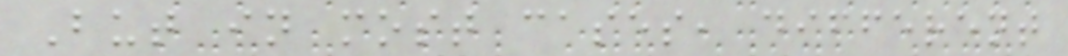But in most cases, different
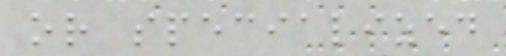or specialized
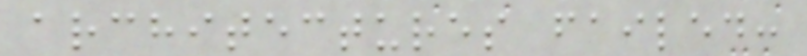architectures failed:
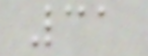31
